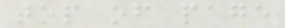top of page
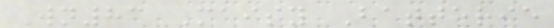Wn83 Maisy Batterie
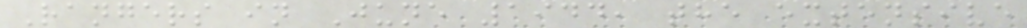Rangers in June 1944, the extensive
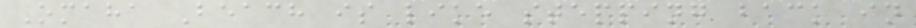Omaha Beach is like stepping back in
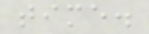time.
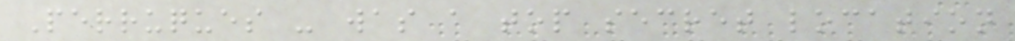Perruques - was a top secret location
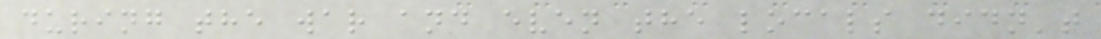during the war and even the locals didn't
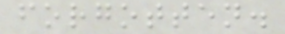forgotten.
